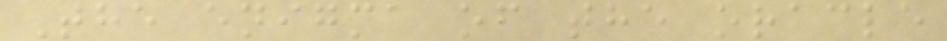The enigma of the oracle
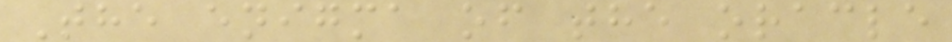The enigma of the oracle
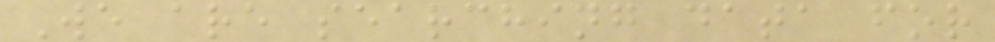We are searching data for
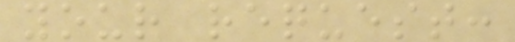your request:
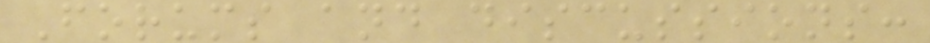Forums and discussions:
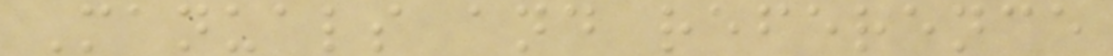Manuals and reference
